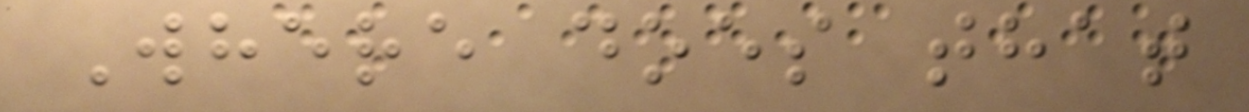Where does that
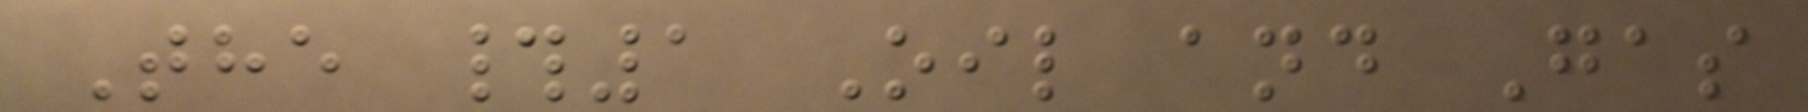The #1 Oil and Gas
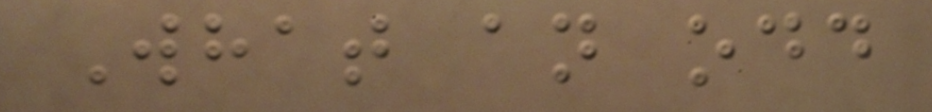What an odd
